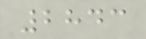2843
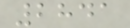2841
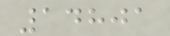14801
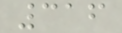316
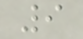9
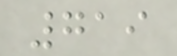719
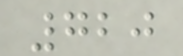720
